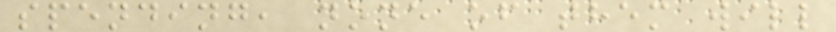spending, none of them will
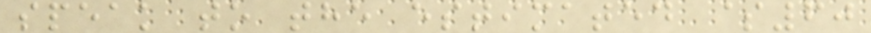speak to the estimated $60
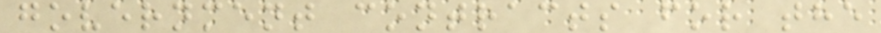government contracts for the
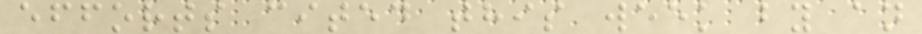efforts cited this week by an
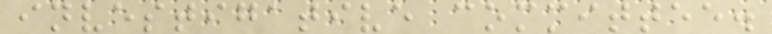investigative committee.
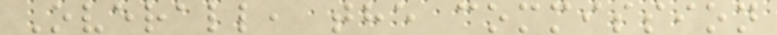Overall, the commission
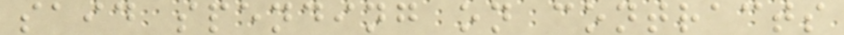said spending on contracts
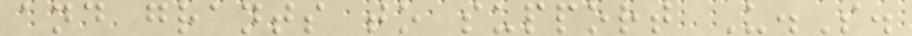and grants to support U.S.
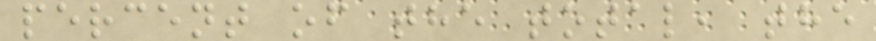percent of the total, the
